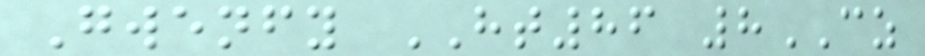Gwenfy HT86 8CZ
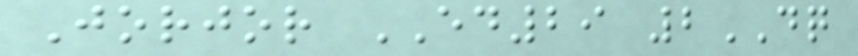Jorjor ED29 2DQ
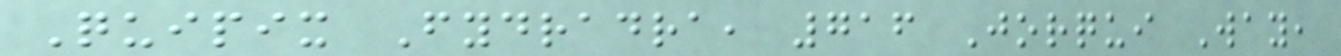Quipix Fydradra, 716 Jorqui Way,
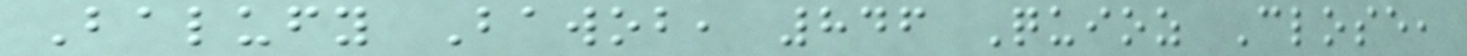Balufy Bawob, 846 Quioz Close,
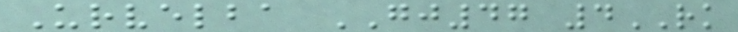Urvelba GJ47 4RK
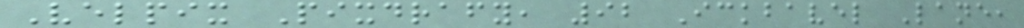Velpix Pixdrafy, 92 Ickbavel Lane,
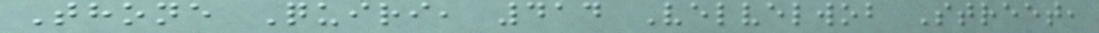Thone Quiri, 414 Velvelwob Street,
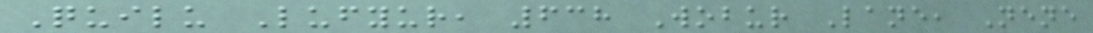Quilu Lufyur, 638 Wobur Lane, Nene
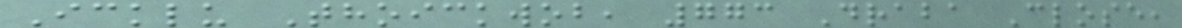Icklu Thoickwob, 773 Draba Close,
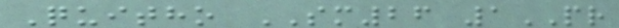Quitho SM26 1PR
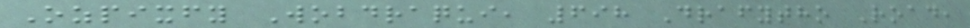Ozpixfy Wobdraqui, 698 Drafytho Road,
